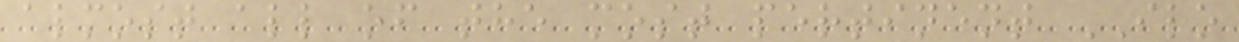almost all of the most pertinent ILO
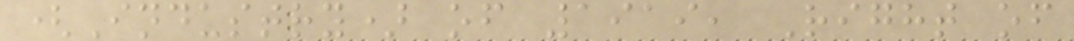(Industry) of 1919, Right of
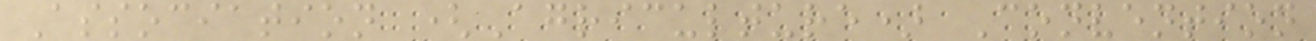Association (Agriculture) Convention
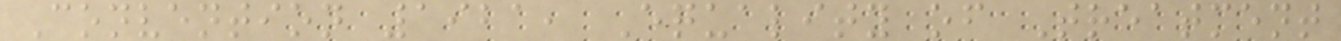Convention 1921, Equality of Treatment
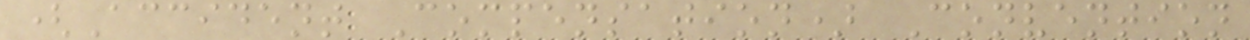(Accident Compensation) Convention
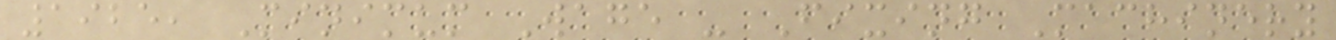1925, Minimum Wage - Fixing Machinery
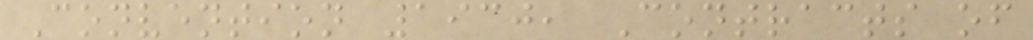Convention 1930, Contracts of
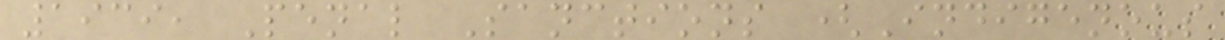1939, Penal Sanctions (Indigenous
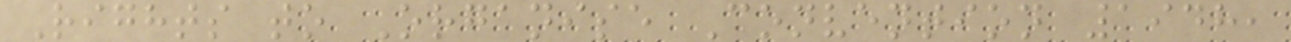Rights to Organise Convention 1948,
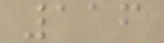116
